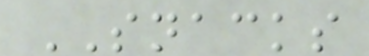SNACKS
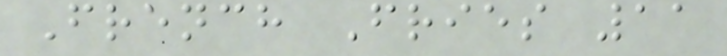French Fries 11
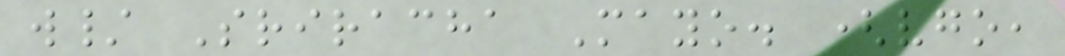w/ Sriracha Mayo. (vgo,
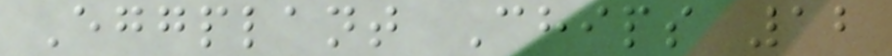Eggplant Chips 12
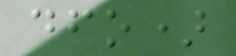dfo)
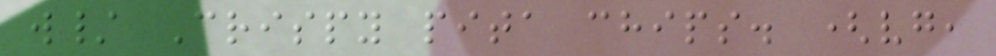w/ Crispy pita chips. (vg,
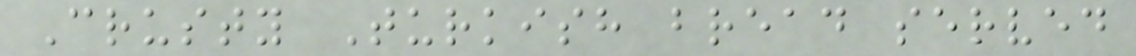Crusty Turkish bread served
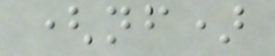(nf)
